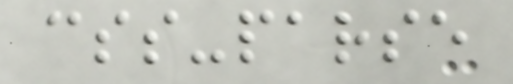css-parse
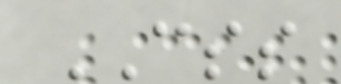CSS
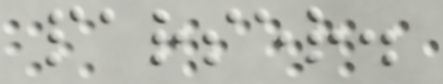parser.
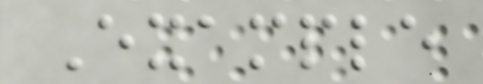Example
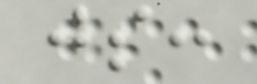js:
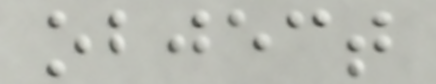object
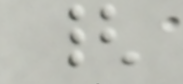{
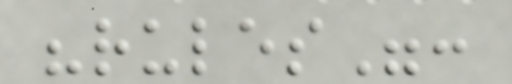"rules":
